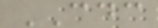CDC
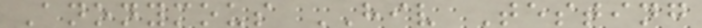Anonymous HIV Testing
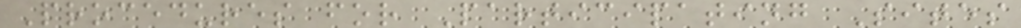Procedures for Participating Sites
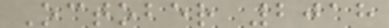October 2018
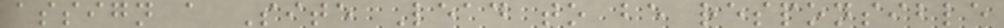assign a Site Lead to be responsible
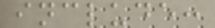include:
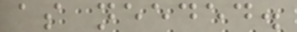as needed.
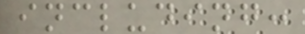including:
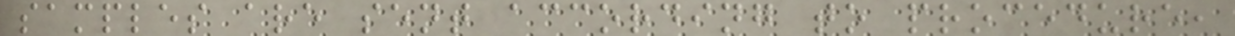samples are sent according to procedure,
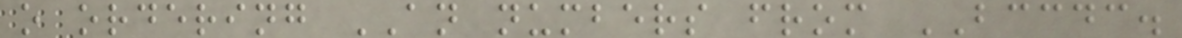o ordering AN numbers from BCCDC.
